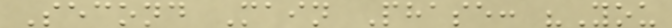Second Main Phase: "You
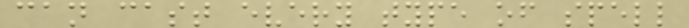can cast every type of spell
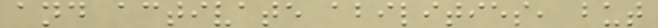and activate abilities, but
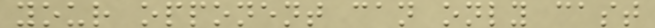your opponent can only cast
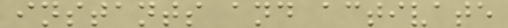instants and activate
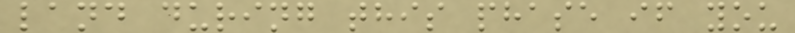land during this phase if you
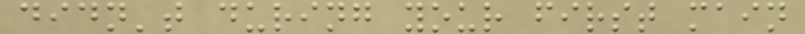didn't during your first main
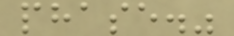phase."
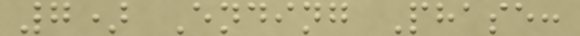7) Ending Phase:
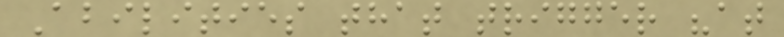Abilities that trigger "at
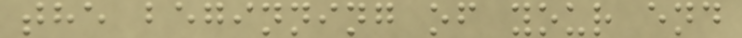the beginning of your end
